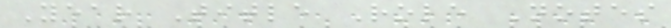Year Title Role Notes
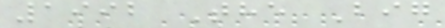1992 The Big
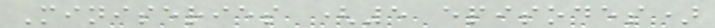Miniseries (5 episodes)
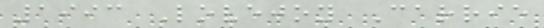1993 Lovejoy Carrie
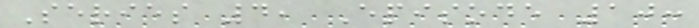Series 4, Episode 10:
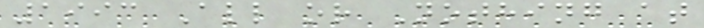1993 All or Nothing at
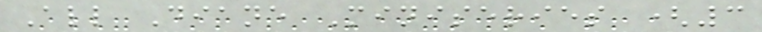All Diane Miniseries (3
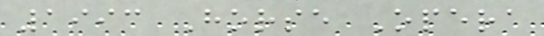1993 Horse Opera
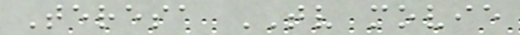Teresa TV movie
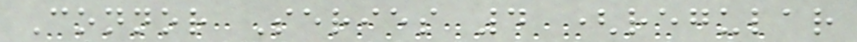Connor Series 4 (regular
